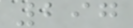297
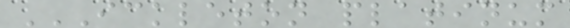ICKLETON PLATINUM
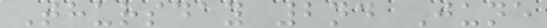Thursday 2nd June
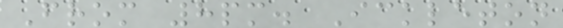From 8pm. Ickleton
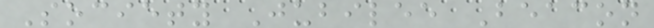Society Jubilee Beacon
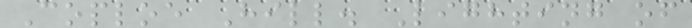Coploe Hill. Lighting of
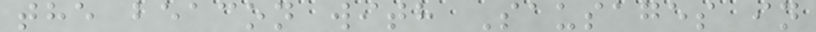the beacon with Sausages in
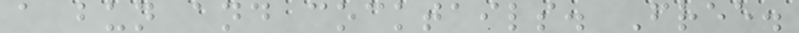a bun and cocktails. Free.
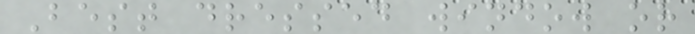Best dressed window or
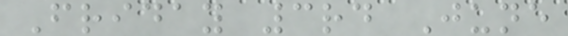Friday 3rd June
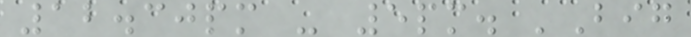12.30pm - 5pm. 'Big
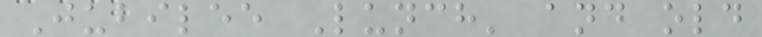Jubilee Lunch' and old
